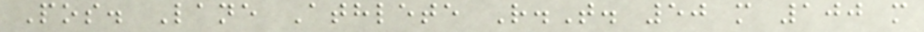Pos. Lane Athlete R.T. 50 m 100 m
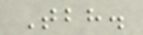Tbh.
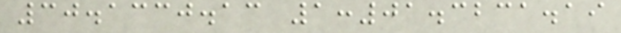30.1330.13 1:01.3231.19
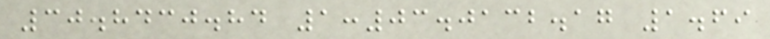30.8430.84 1:03.0132.17 1.69
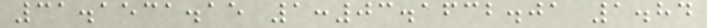31.1531.15 1:03.1632.01 1.84
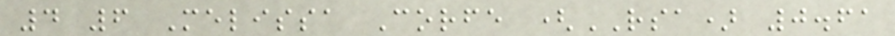4 6 Melissa Corfe (RSA) 0.61
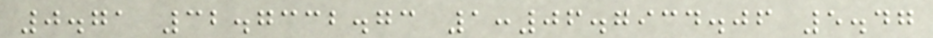0.71 32.7332.73 1:06.7934.06 5.47
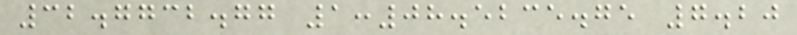32.7732.77 1:08.5235.75 7.20
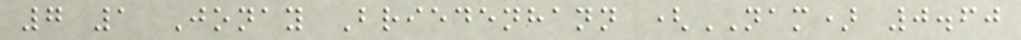7 1 Jonay Briedenhann (NAM) 0.60
